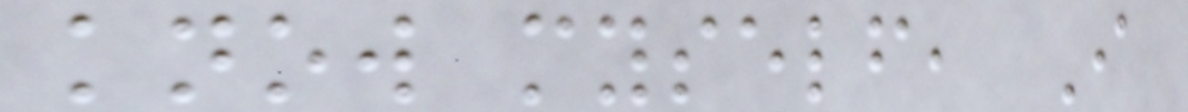know myself, I
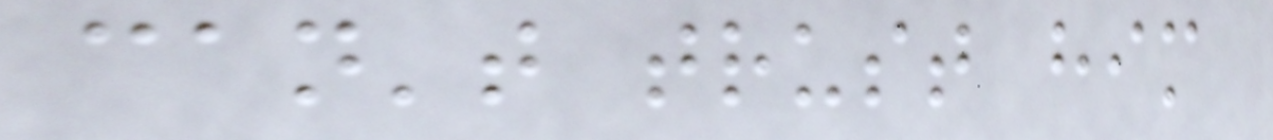can't trust him
